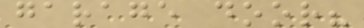garage door?
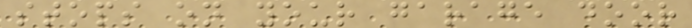stops on your garage door
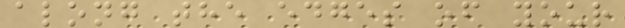along the edges of your
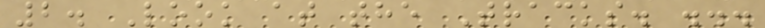2. Look at the Tracks. ...
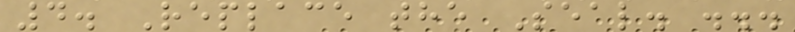4. Replace the Seal. ...
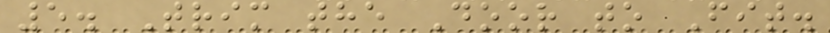5. Trim the Door to Fit.
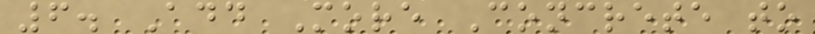6. Add More Concrete to
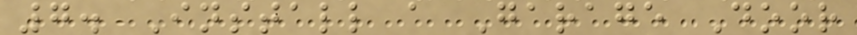7. Install a Garage Door
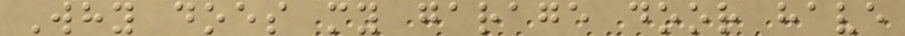Why does my garage door have
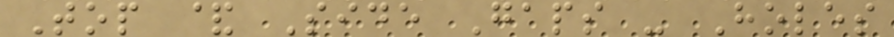Top & Side Gaps - Holes
